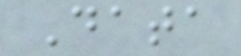Data
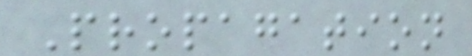Propagation
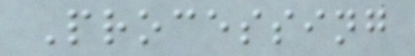Processing
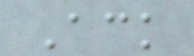Ack
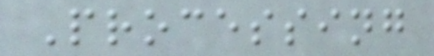Processing
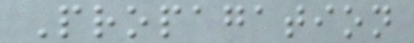Propagation
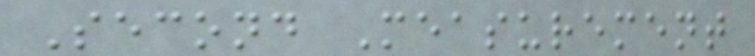Second Measurement
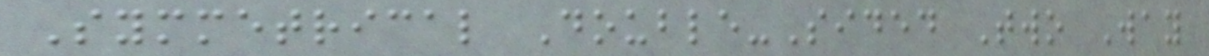Symmetrical Double-Sided Two Way
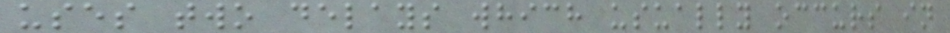uses two delays which usually occurs in
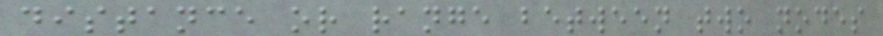distance or range between two nodes
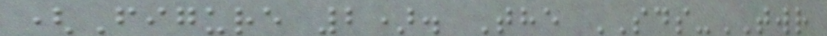(Figure 2). The SDS-TWR
